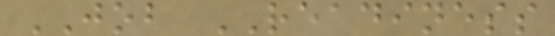JOB READINESS
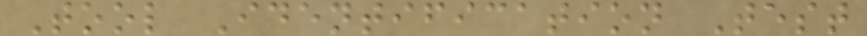Tool Identification Test
